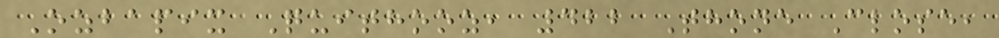Ozbapix Quithooz, 422 Thone Close,
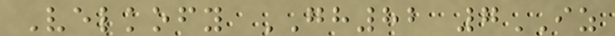Velkofy GH82 7IZ
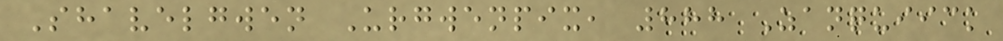Shavelgwen Urgwenpix, 888 Zanquiick
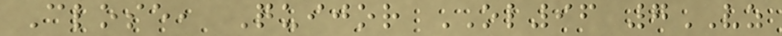Close, Quijor OL96 7VZ
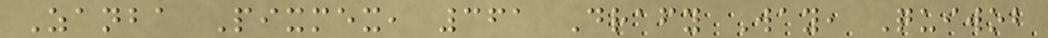Zanba Pixmex, 361 Drafy Way, Quiwob
